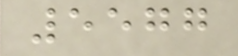5577
